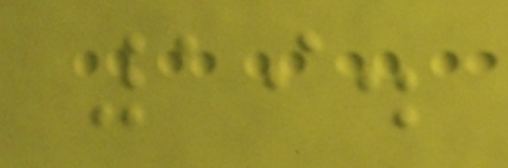19.
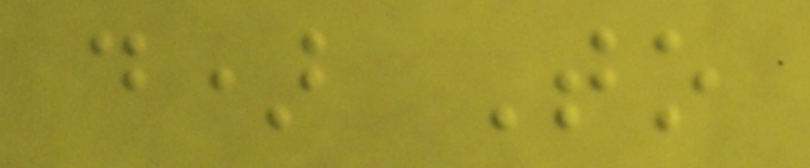d) To
